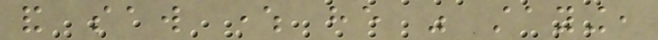and saw where he was staying,
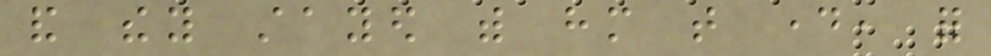and they stayed with him that day, for
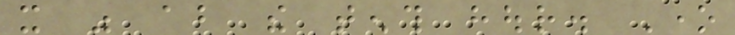it was about the tenth hour. One
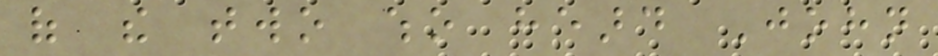of the two who heard John
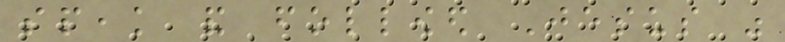speak and followed Jesus was
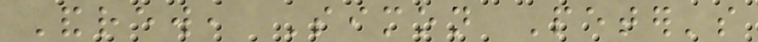Andrew, Simon Peter's
